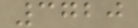3720
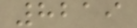8219
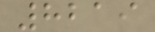8219
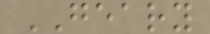GEARY
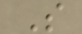S
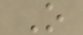O
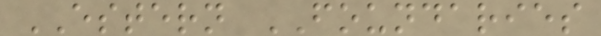ESTERN FOUNDARIES
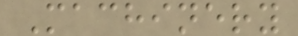Machinery
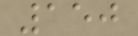150
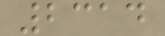2314
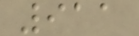911
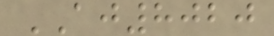AJ8020
